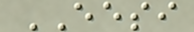EESI
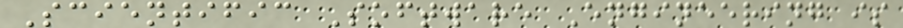Scientific Software Engineering is
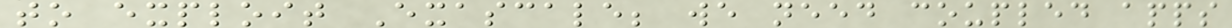to exploit Exascale; we need coupled apps
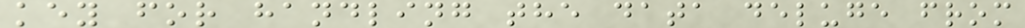key for handling the data deluge from
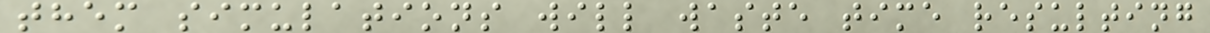them simulations will waste time resulting
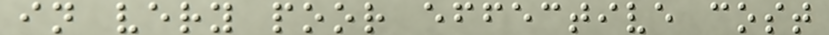in very poor effective cost
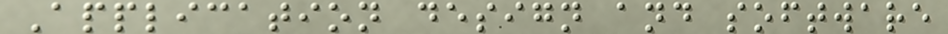Application design and software
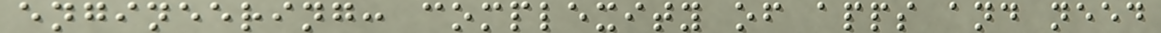engineering: complexity of apps and need
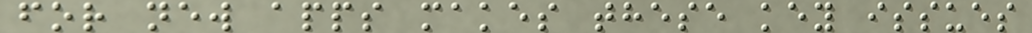for new apps makes these key issues
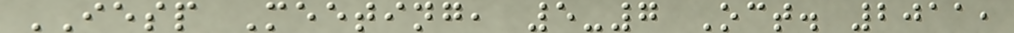IESP Meeting, 5-7 Oct. 2011,
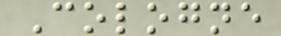Cologne
